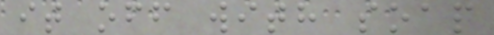it off with soap
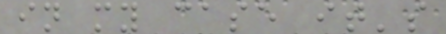in my case it's
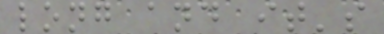long and it's
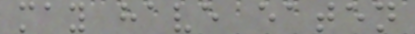may have eaten
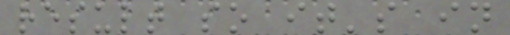result so it's in
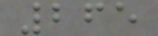265
